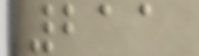211
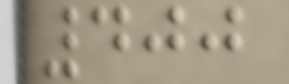400
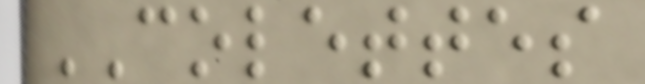COLETTES
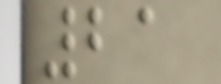21
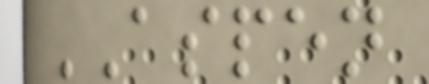ASPEN
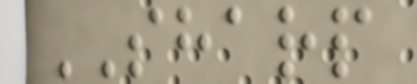SHARP
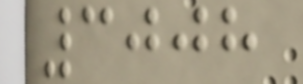3008
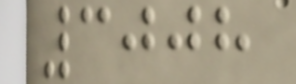3008
